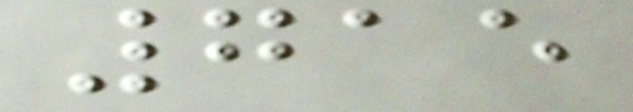715
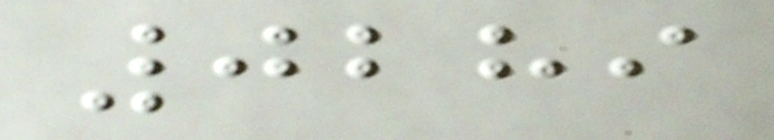0289
